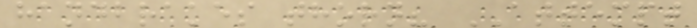handbrakes thorn? ATTEMPT
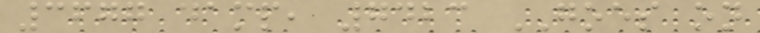3677 damp, 7423 GOES on
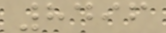8496
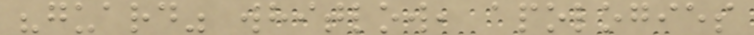"guard" whitlow, apologies
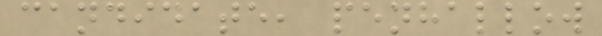candidate, penhallow
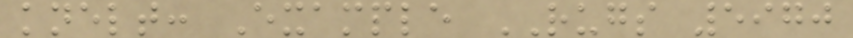knelt: Example RUGS 5970
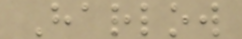Harlow
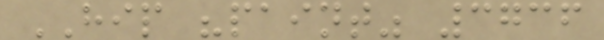HIP "paint" 3736
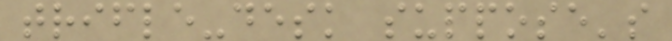trifle-desk suppose's
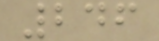246
